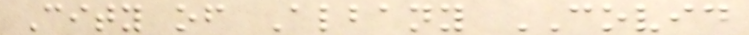City of Albany COVID
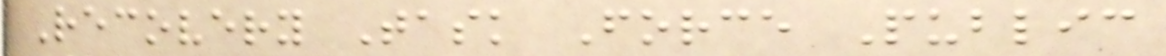Recovery Task Force Public
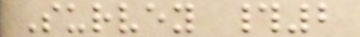Survey #2
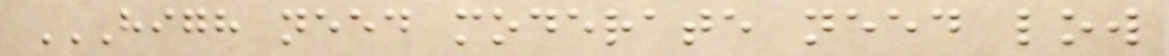HIGH NEED MODERATE NEED LOW
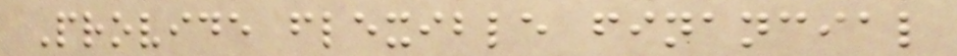Provide flexible financial
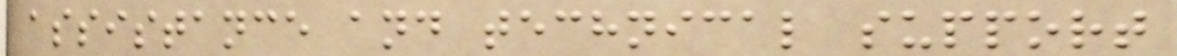assistance and technical support
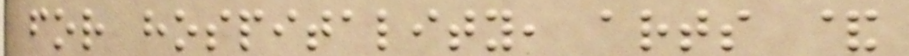for hospitality, arts &
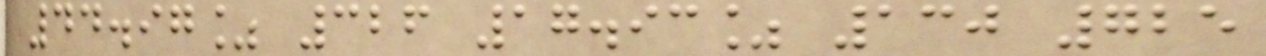44.97% 326 17.93% 130 725
